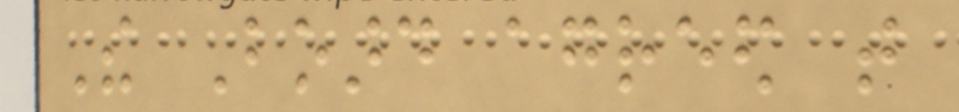The Board agreed that
